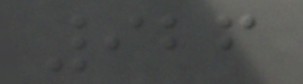926
